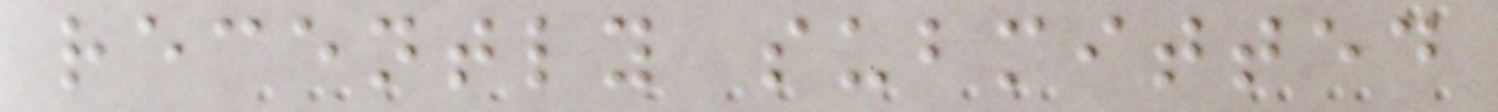recently submitted
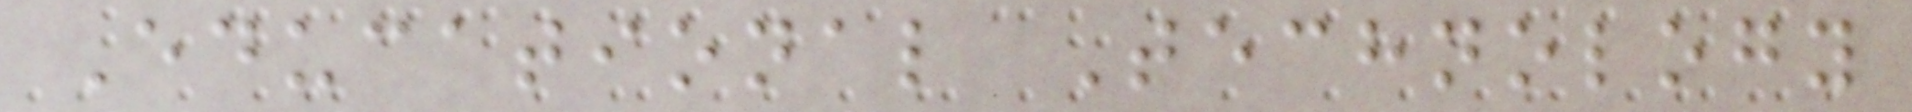Educational Technology
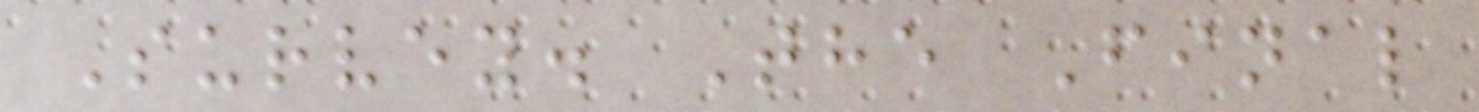Survey. The Final
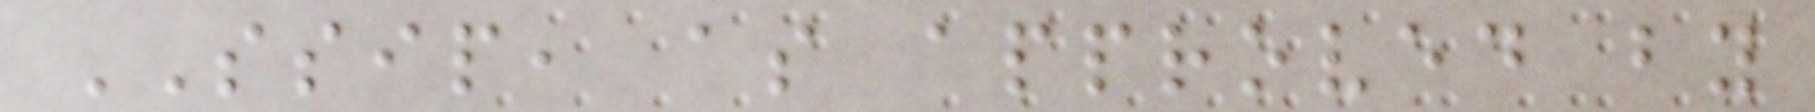SSIP, as approved by
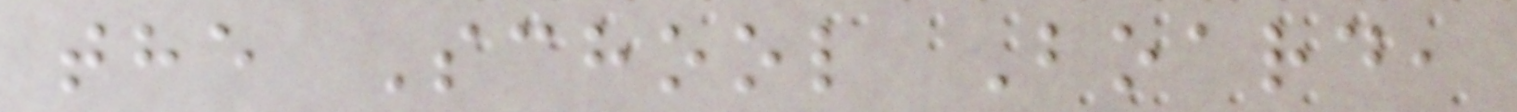the School Board,
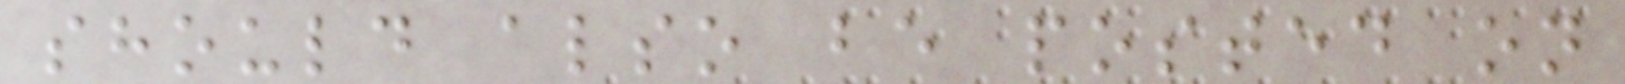should also be posted on
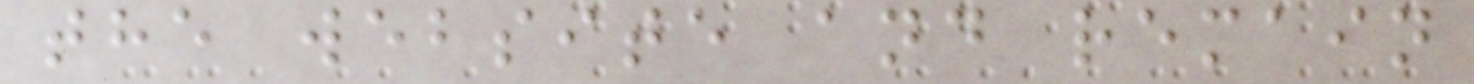the website and remain
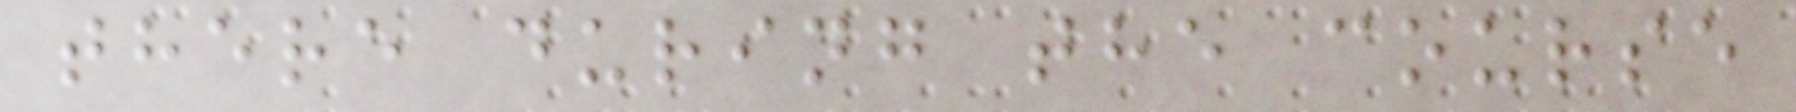there during the course
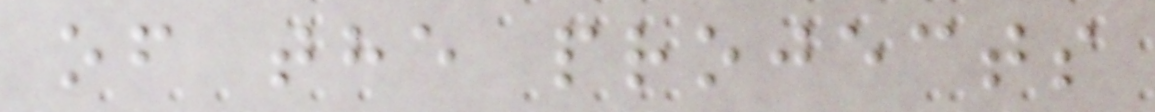of the projects
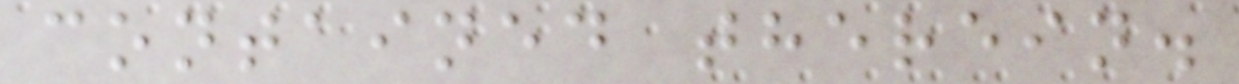contained therein.
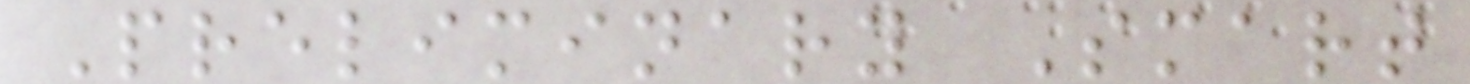Preliminary Smart
